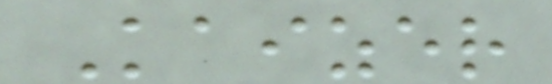Kaizer
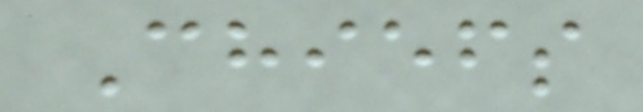Chiefs
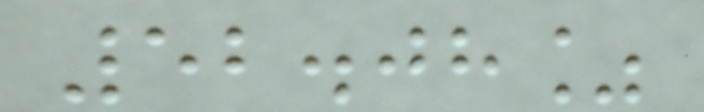52.08%
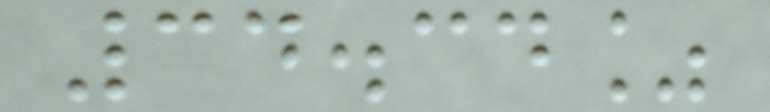34.34%
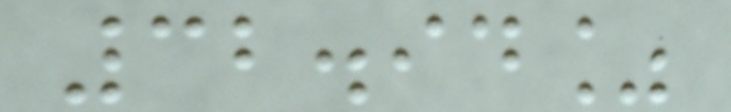32.94%
